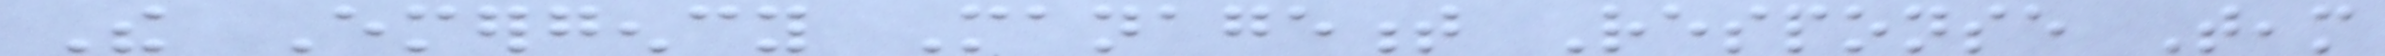The Emergency Management Response Team
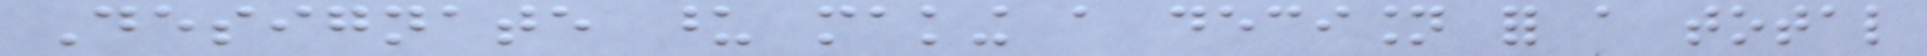Designate upon making a decision for a total
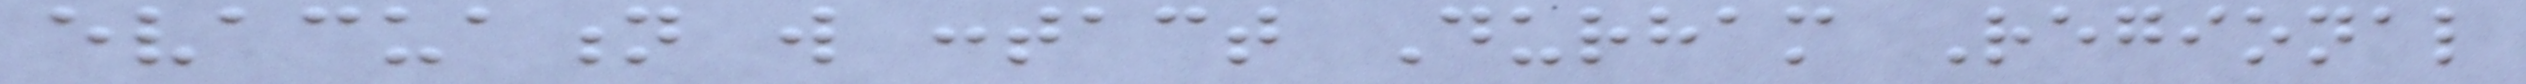evacuation will contact Durham Regional
